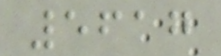5617
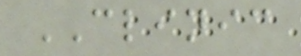CLINIC
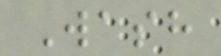Wash
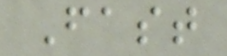Fast
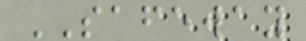SAFEWAY
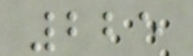225
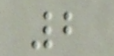2
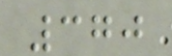370
